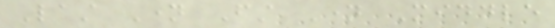Last Name First Name Middle
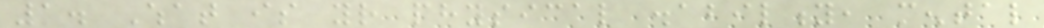1. What is your physical disability, mental
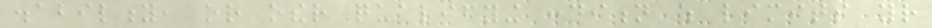disability, or other qualifying condition which limits your
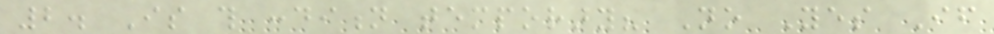2. Is this condition temporary? No Yes If
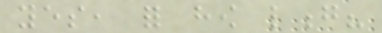yes, for how long?
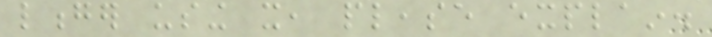longer using it, please explain.
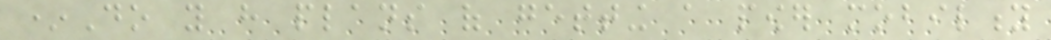*Do you have plans of getting a power mobility
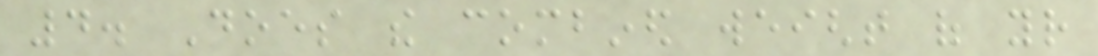4. Does the combined weight of your
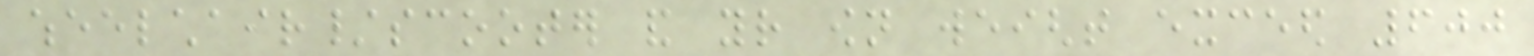wheelchair/scooter and your own weight exceed 600
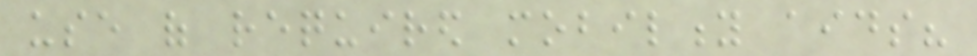use of required mobility aids?
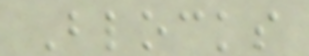Blocks
